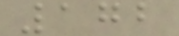172
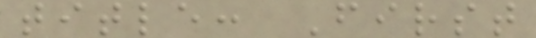title: First
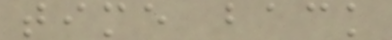time back
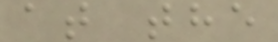at the
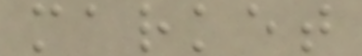market
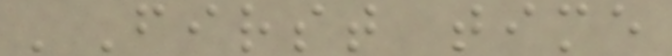'First time
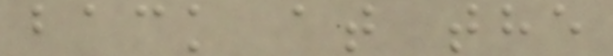back at the
